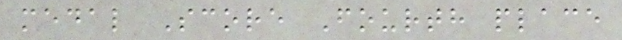medal Score Fourth place
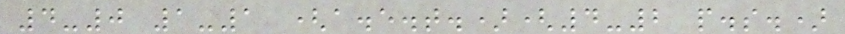4-0 1-1 (a.e.t.)(4-2 p.s.)
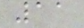11
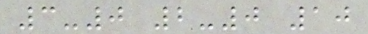3-0 2-0 10
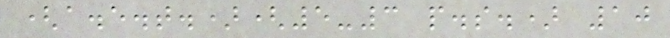(a.e.t.)(5-3 p.s.) 10
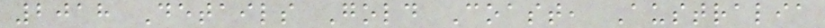2018 Details Gold Coast, Australia
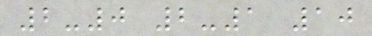2-0 2-1 10
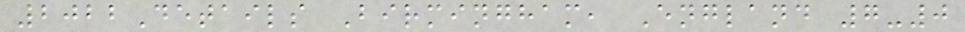2022Details Birmingham, England 7-0
